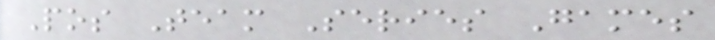Pos Team Series Games
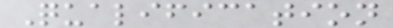Qualification
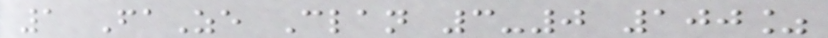1 FaZe Clan 3-0 100%
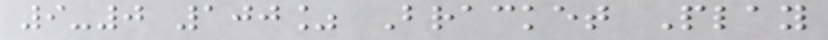9-0 100% Bracket Play
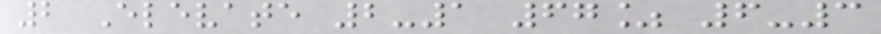2 Elevate 2-1 67% 6-3
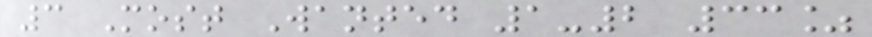3 Most Wanted 1-2 33%
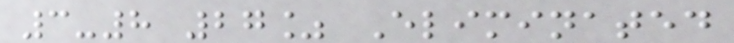3-8 27% Eliminated
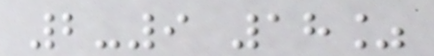2-9 18%
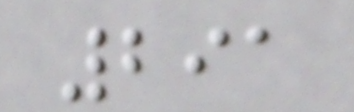291
